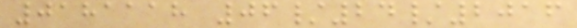0181118 06/24/2016
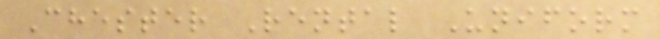Chester Rental Uniform
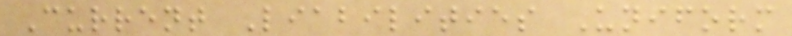Current Liabilities Uniform
